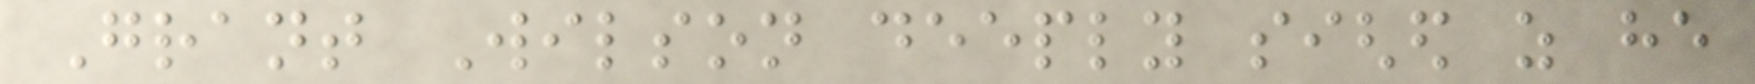Grant Wilson deeply sighed as he
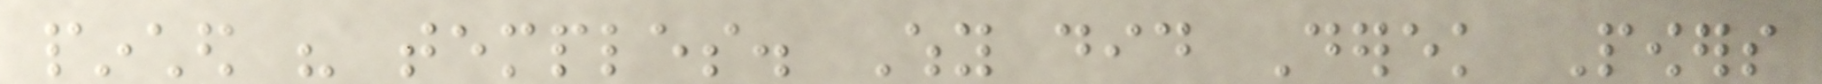pinched his temples. Why did Derek Powers
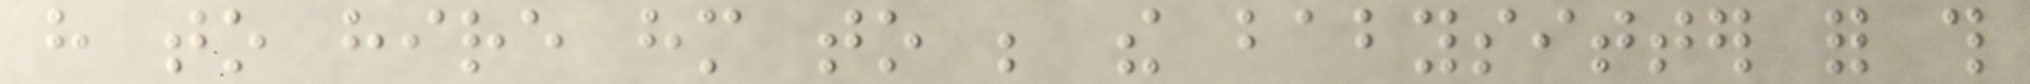have to hire him to be the babysitter for this
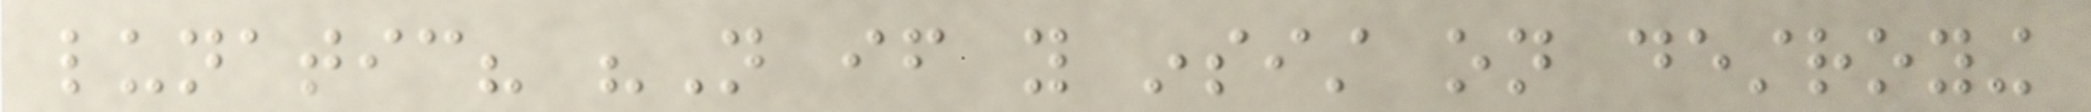lunatic? "Not if you insist on destroying
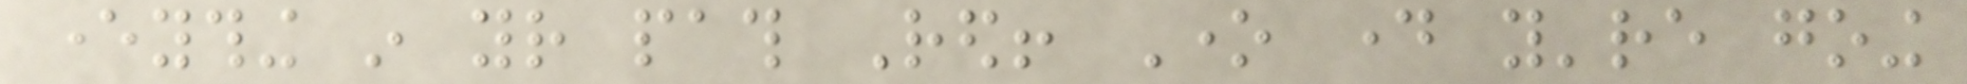everything in your path Red! One day you're going
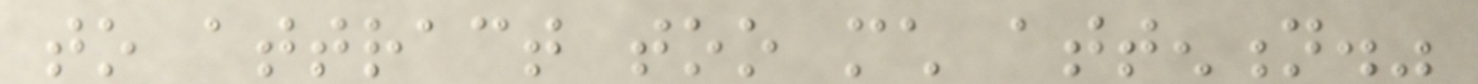to attract too much attention."
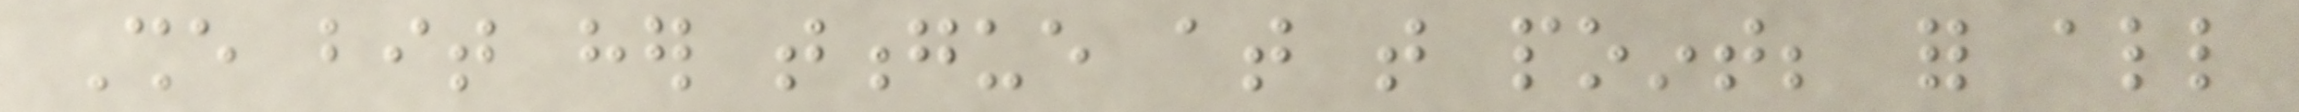She bit her tongue at that point; for all
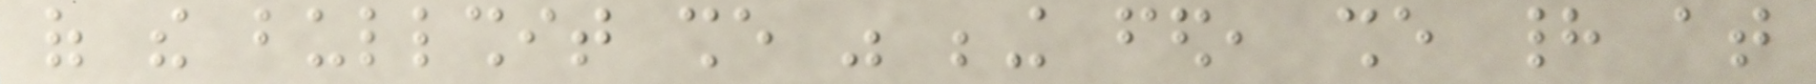of the bullshit she was being fed, she had at
